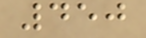450
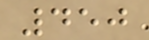450
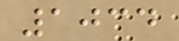1034
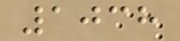1038
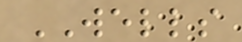WELLS
